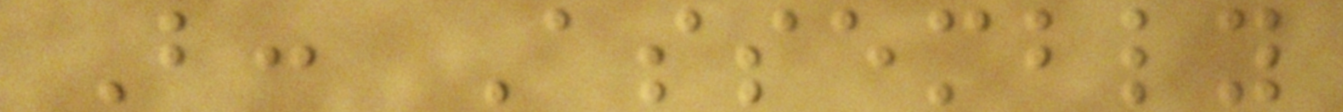B: Assembly
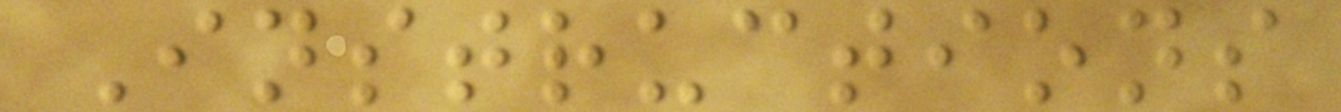Instructions
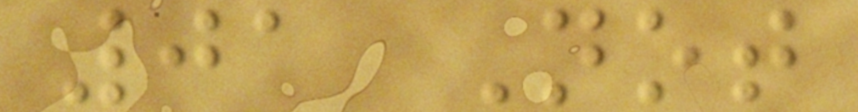01 Not
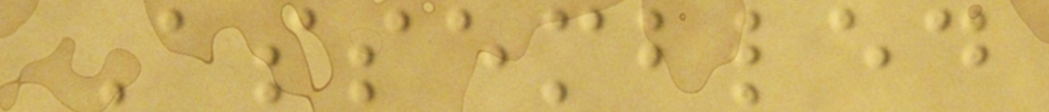Assembled
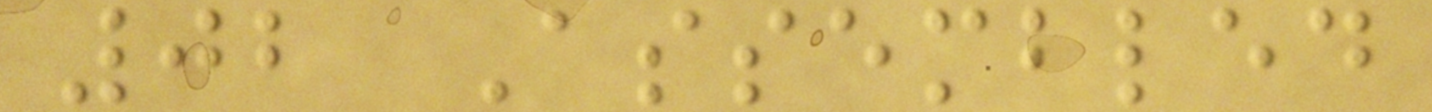02 Assembled
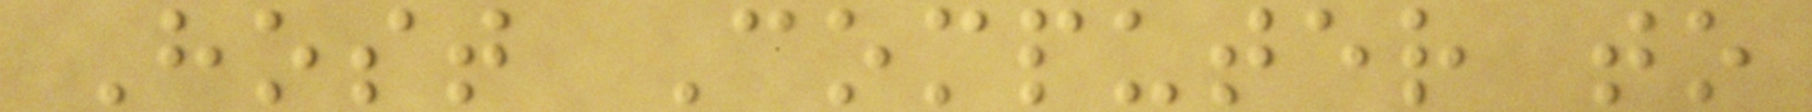Host Computer to
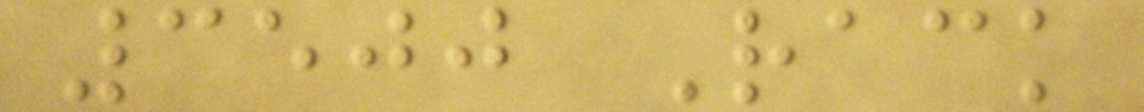3500 Rack
